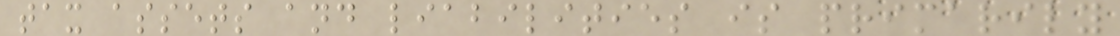tax assets and liabilities is primarily
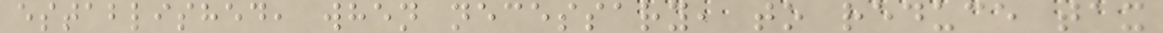established, when necessary, to reduce tax
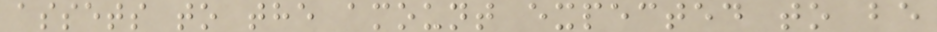assets to the amount expected to be
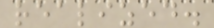realized.
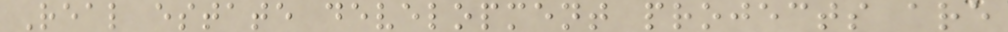Real estate development projects are
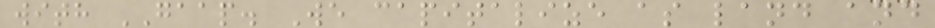with GAAP. We capitalize as land and
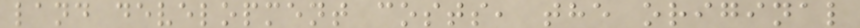land development costs, the original
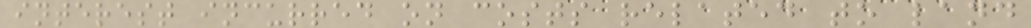interest incurred on costs related to land
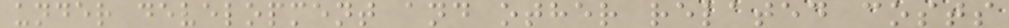under development and other related costs
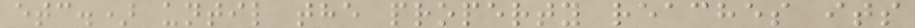etc.) until the property reaches its
